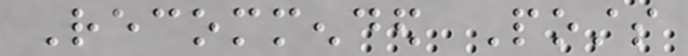Recommended Posts
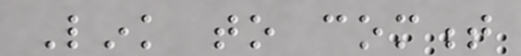Link to comment
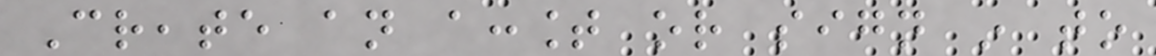Create an account or sign in to
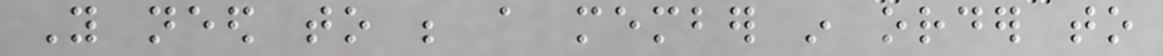You need to be a member in order to
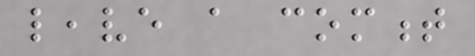leave a comment
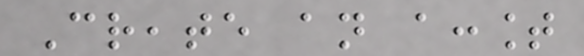Create an account
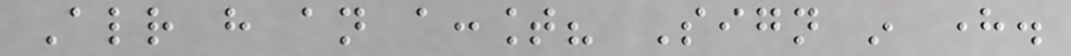Already have an account? Sign in here.
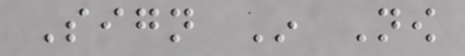Sign In Now
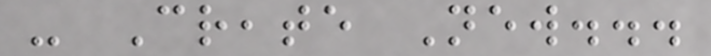- Create New...
